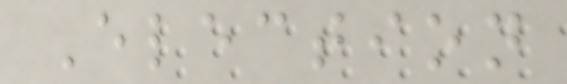Election
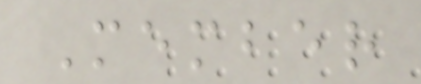Member
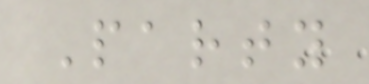Party
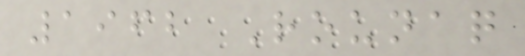1962 Rounaq
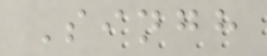Singh
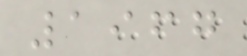1967
